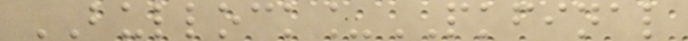BULLOCK_PKFINAL
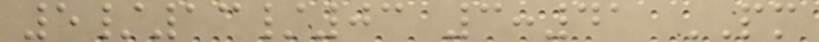5/13/03 3:41 PM
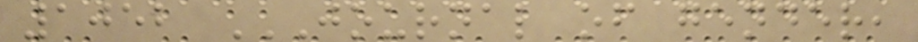1052 JOURNAL OF GENDER,
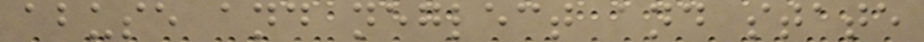abuse and neglect and state
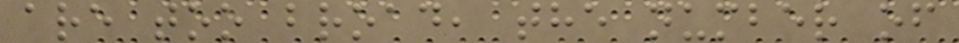are too broad, the number of
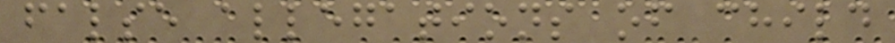false allegations of child
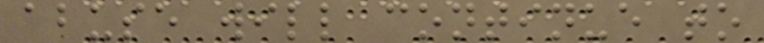abuse will continue to
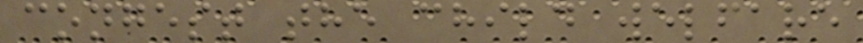congest the child welfare
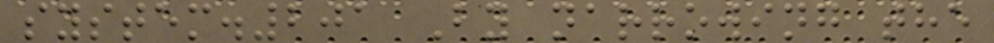system.201 By narrowing the
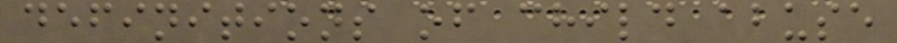definitions of child abuse
